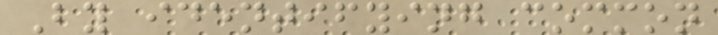By identifying common
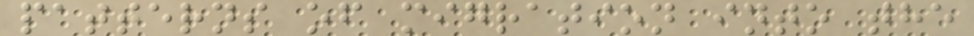patterns of migration into the
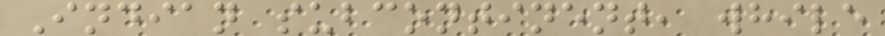Indian subcontinent, while
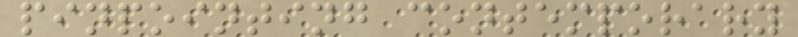pinpointing contemporary
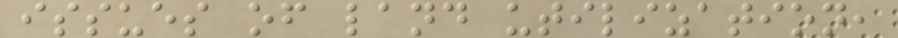issues of land utilization,
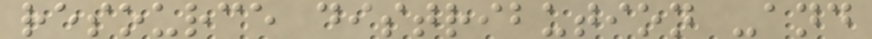resource distribution -and
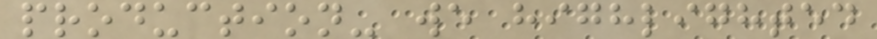production- we highlighted
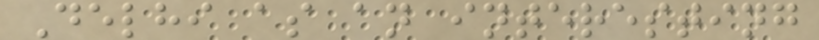Delhi as an interesting
